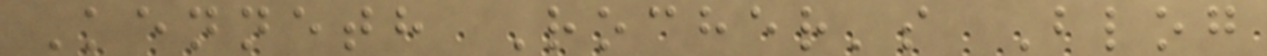Kenneth Rocher's Blog
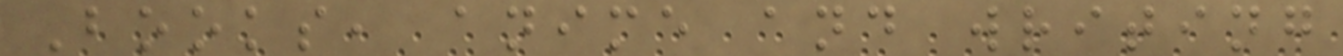Books, anime and writing
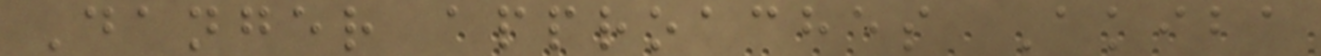Danger approaches Akiba
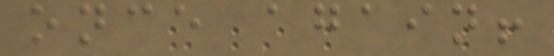once again!
